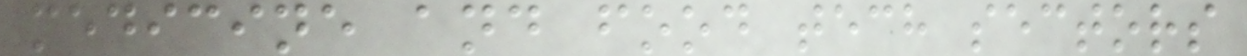medicine and food tech sectors
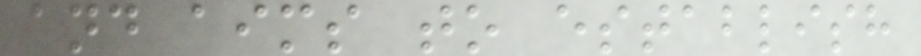and aims to establish
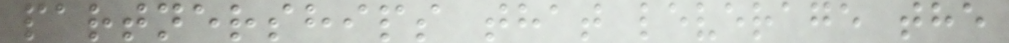partnerships that leverage the
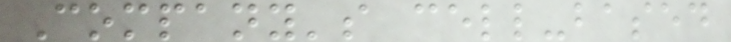Company's cell-based
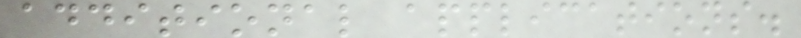additional applications.
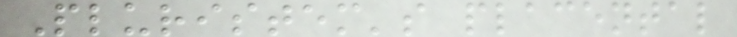Pluristem's placental
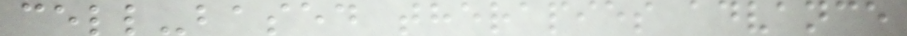cell-based therapies advance
